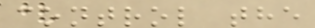control the
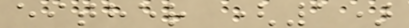either (1)
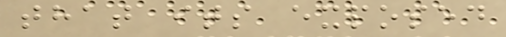that its exposed
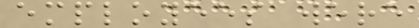employees were
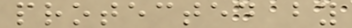protected by
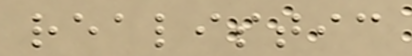realistic
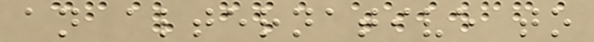an alternative to
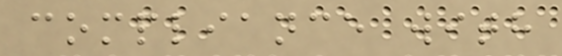compliance with
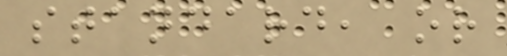standard, or
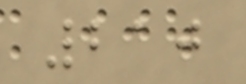210
